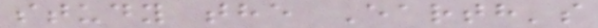study the Earth's
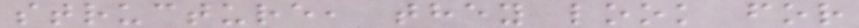structure, they look for
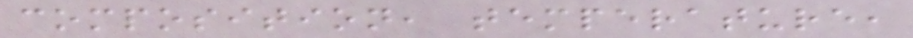composition, temperature,
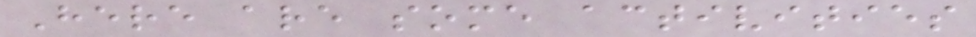Here are some activities
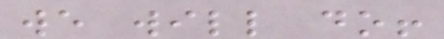we will do!
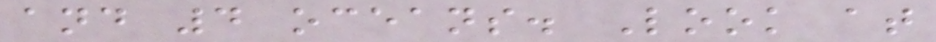and 4 oceans. Look at
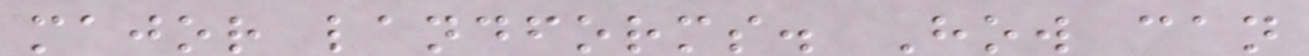major landforms. How can
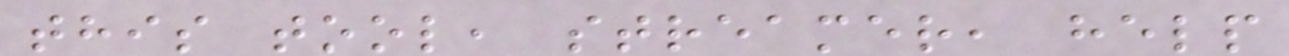this tool, streamer, help
